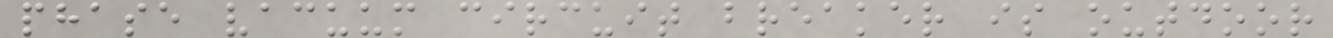phase vacuum circuit breaker is outdoor
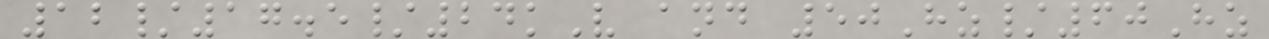12/17.5/24kV and 50Hz/60Hz
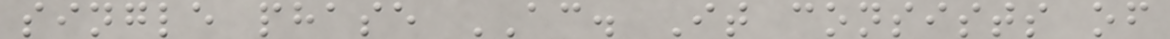single phase AC. It consists of
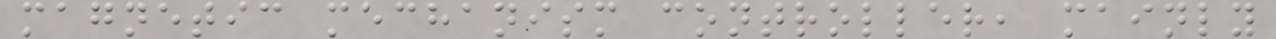magnetic mechanism controller, mainly
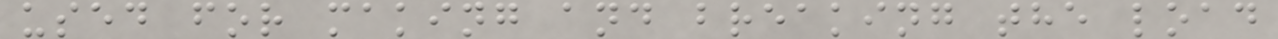used for making and breaking the load
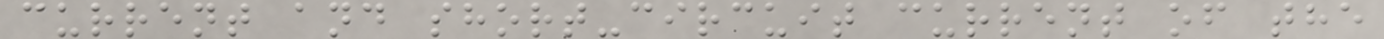current and short-circuit current of the
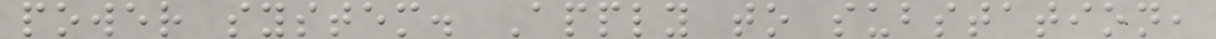power system. Apply to substation,
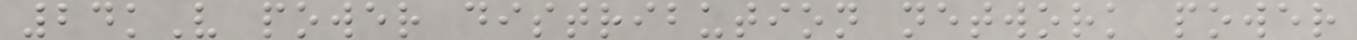24kV power distribution network power
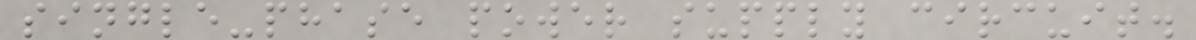single-phase power supply circuit.
